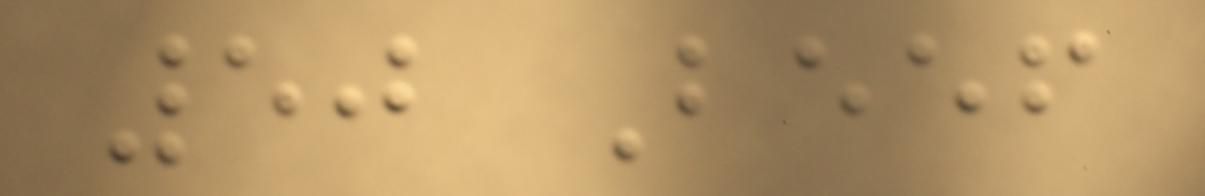50 Beef
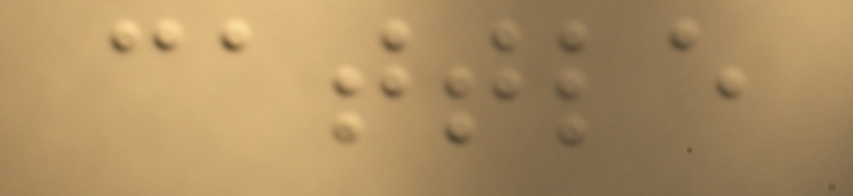cattle
